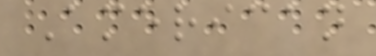American
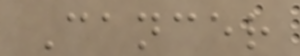Cancer
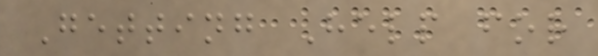Getting Help for
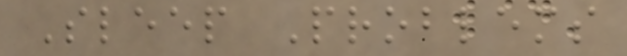Sleep Problems
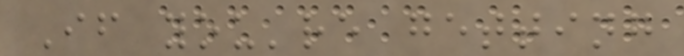If you're getting
